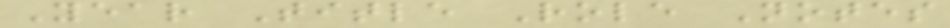Year Title Role Notes
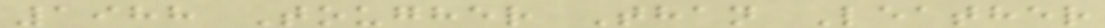1988 Tougher Than Leather
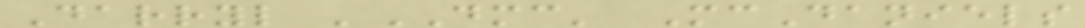Darryl 'DMC' McDaniels
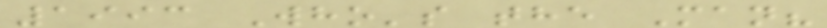1993 Who's the Man?
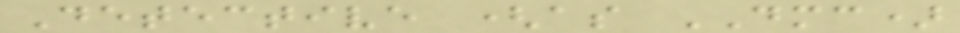Detective (as DMC)
